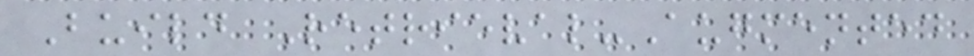Build Retrieval-Augmented
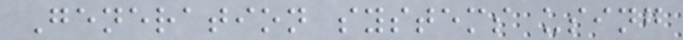Generation systems using
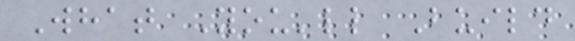What You'll Build
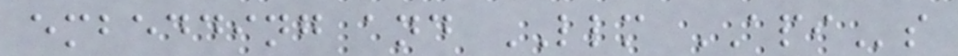embedding and LLM APIs
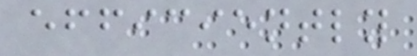efficiently
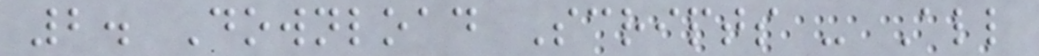2. Download Scripts - All
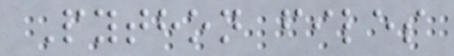Python files
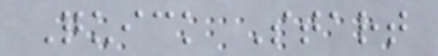Quick Start
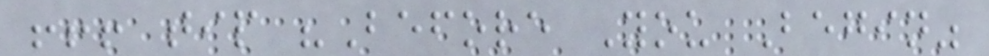!!! tip "Before You Begin"
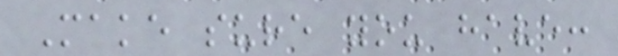Make sure you have:
